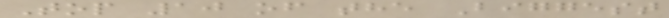Top 10 of the Biggest
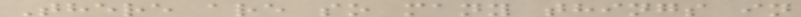There are so many things in
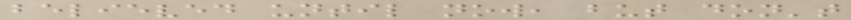believed until now, but don't
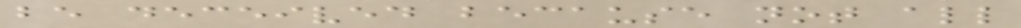be deceived because not all
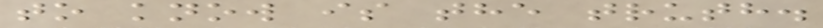to know is the truth.
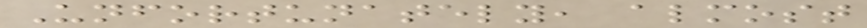Unfortunately, almost
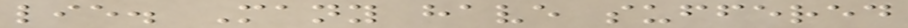lie. Many have suffered
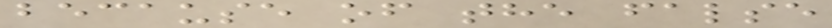because of the false
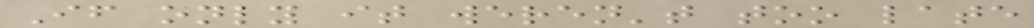If only it weren't too late
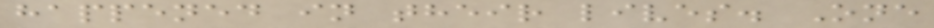happened in their lives. One
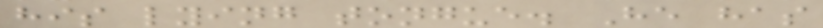his lying tongue. He has
